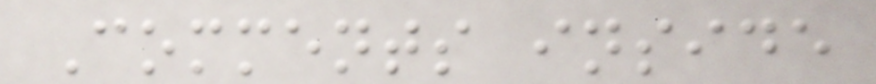Comments inside
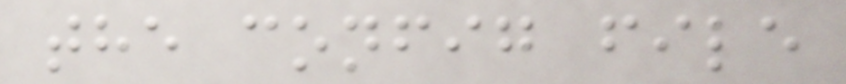the config file
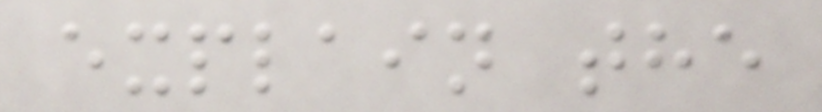explain the
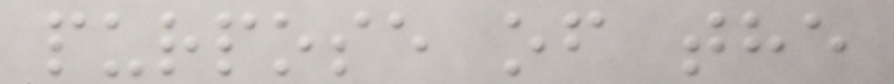purpose of the
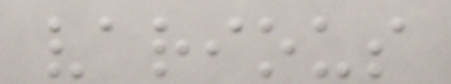various
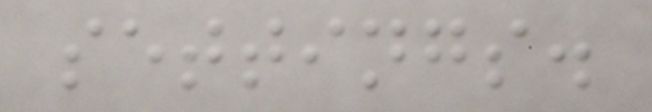settings.
